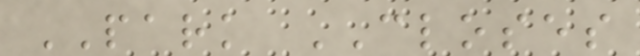PARK CLOSES
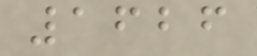1626
